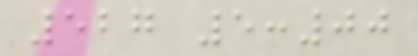527 5:00
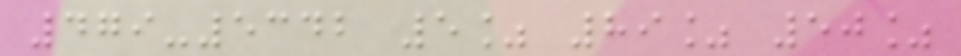479-5342 5% 89% 50%
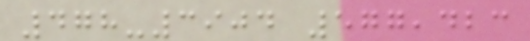478-3904 577,423
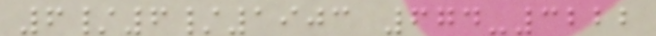6/6/1903 674-3222
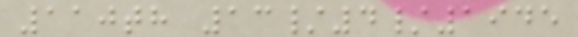110th 13/4/1945
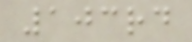103rd
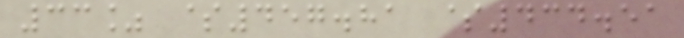33% $457.81 $434.51
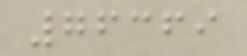76369
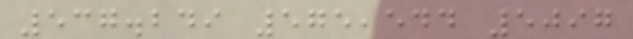537.249 575,544 5097
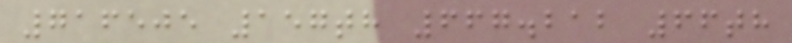716505 157th 667.212 66th
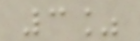3%
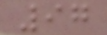97
